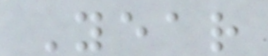Year
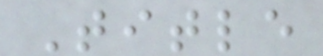Title
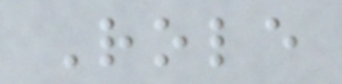Role
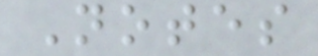Notes
